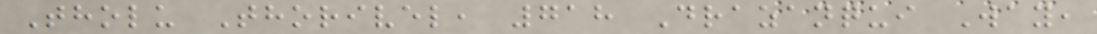Tholu Thorivel, 718 Drazanqui Way,
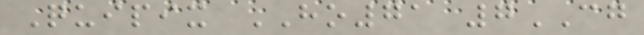Quipix HO71 7CG
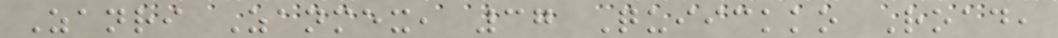Zanri Zanmex, 37 Quiickko Road,
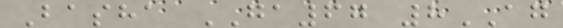Basha GA67 8AG
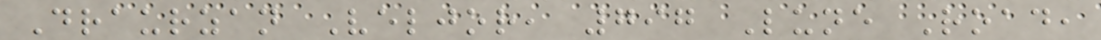Draurzan Veljor, 797 Lune Road,
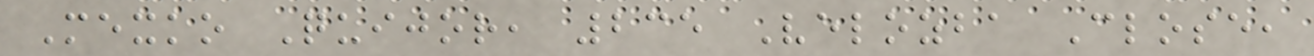Mexko Quijor, 235 Velozba Close,
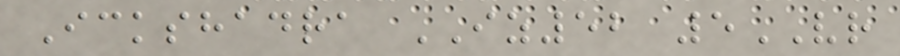Ickshadra IZ52 5VR
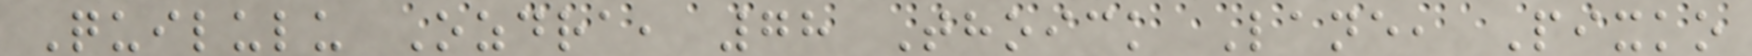Quilulu Ozdra, 78 Thoick Lane, Pixko
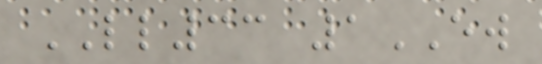LL33 1EW
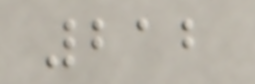212
